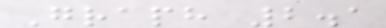Graph 2.1
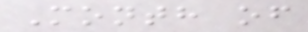Month of
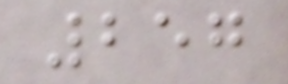257
